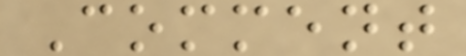Comment
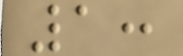1:
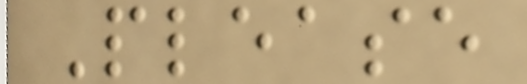Please
